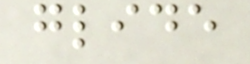glide
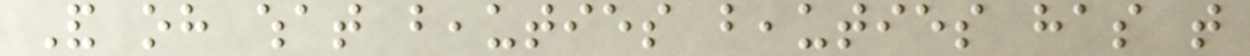And oh what beauties beauties has that
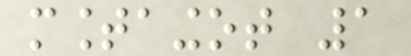mountaingot 1
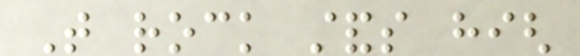That rock stands high
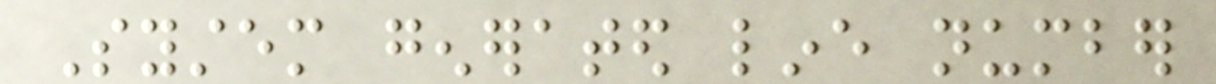System generated line number
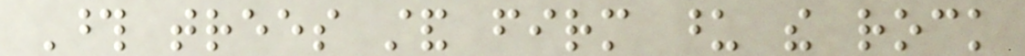Those trees stand firm upon the rock
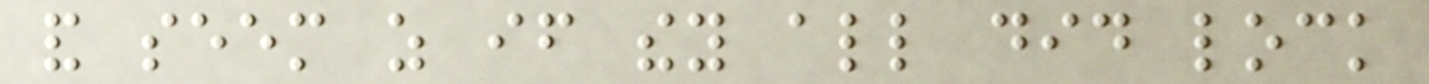and seem as if they all did lock
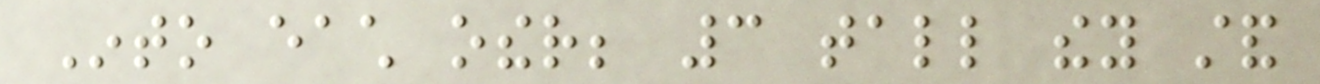Into each other; 3 tall they stand
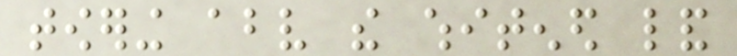towering above the whitened land
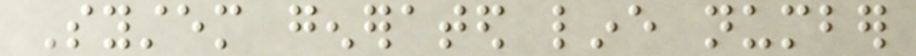System generated line number
